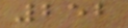252
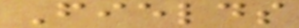Fields
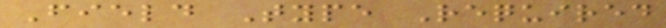Field Type Required
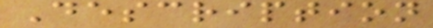Description
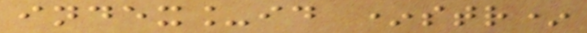index_id *str*
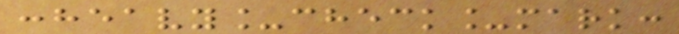:heavy_check_mark:
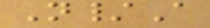N/A
